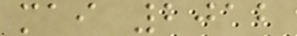mai 2012
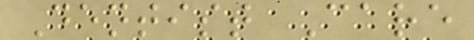Dentist Care
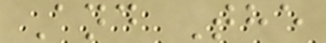And The
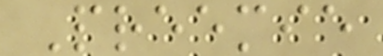Preemie
